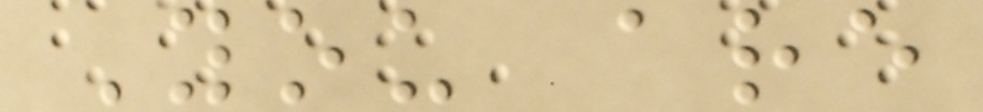You are
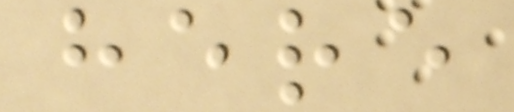here
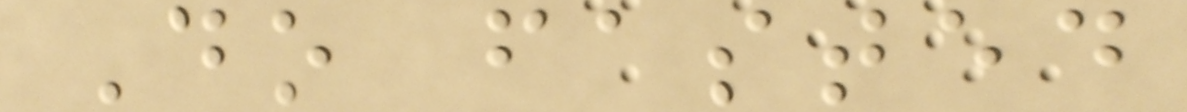Do fasted
